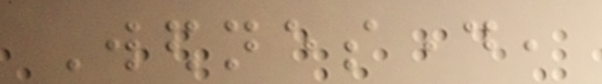Wednesday,
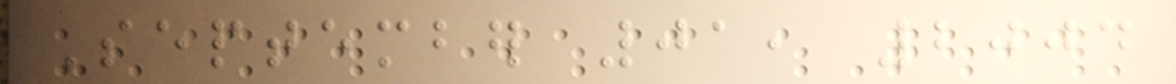September 01, 2004
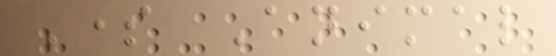Some Animal
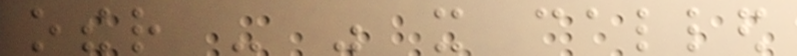other - was it called
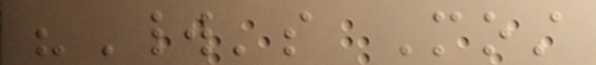"World's Most
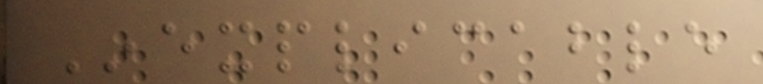Inexplicable
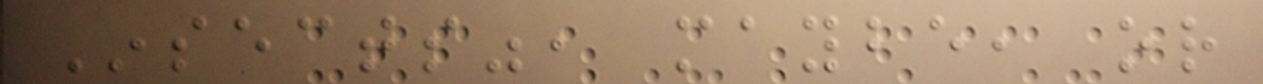Insects", maybe, or
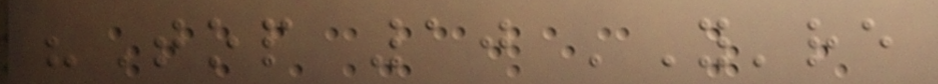"Top 10 'You're
